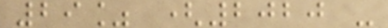29% (2020 -
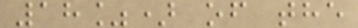18%) of the
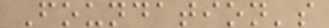Foundation's
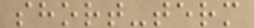short-term
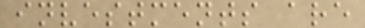investments are
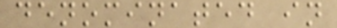denominated in
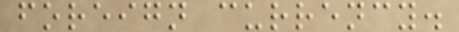foreign currency.
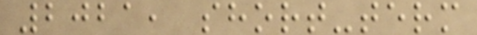2021, short-term
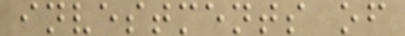investments of
